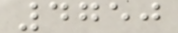4750
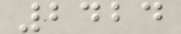2424
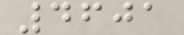4601
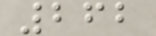262
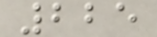225
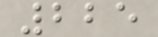225
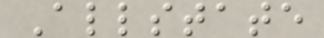Allstate
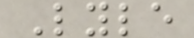Lyle
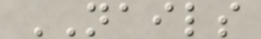NAILS
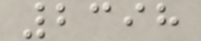2398
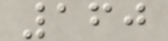160
